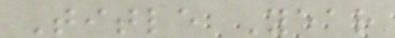Title Year
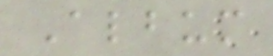Album
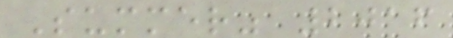Summer" 2016
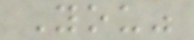You"
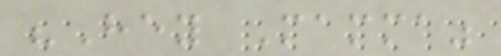"Hey Mamma"
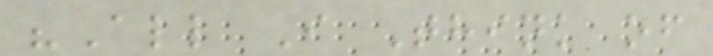"All I Think of
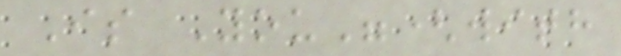Is You"(with
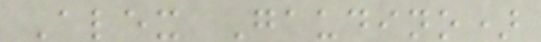Alex Gaudino)
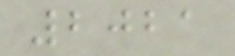2021
